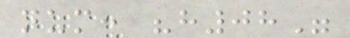num: "h08"
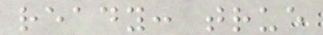ready: true
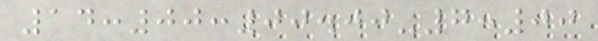14:00:00.00-7:00
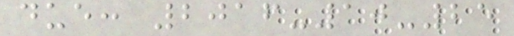due: 2016-10-25
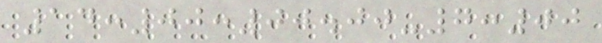14:00:00.00-7:00
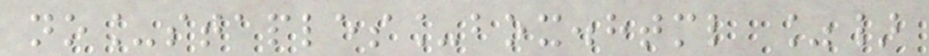no_staples_box.html %}
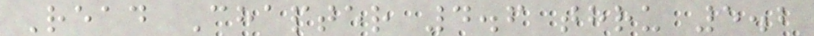Read Chapter 4.6 thru 5.2
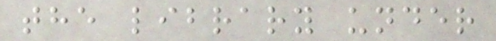the library under
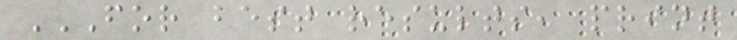FOR BEST RESULTS, PRINT
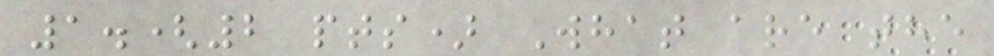1.(2 pts) What are the
